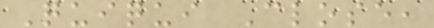Quiqui Close,
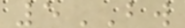5BW
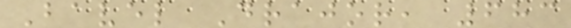Bavel Drajor, 683
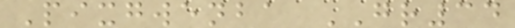Pixgwenba GR34
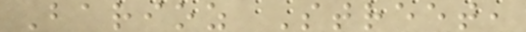Barioz Street,
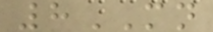8MN
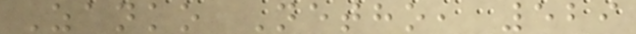Zanko Netho, 529
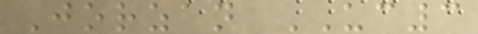Jorzan UC3
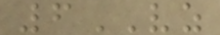6VZ
